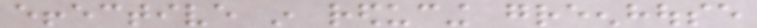effective in reducing greenhouse
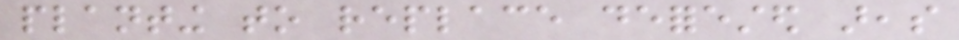planting to replace deforested areas
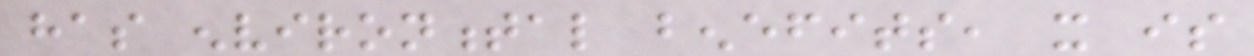has environmental benefits, it is
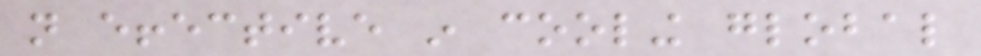not effective in cooling global
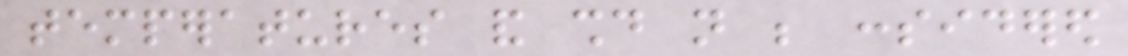temperatures and should not be considered
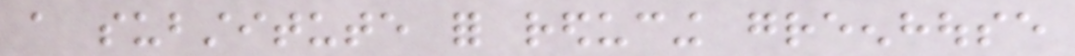a substitute for reducing greenhouse
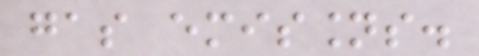gas emissions.
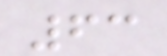63
